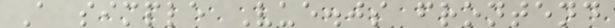A simple Vue.js frontend
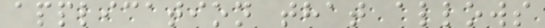application that allows
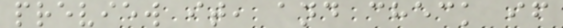preview it, and check if
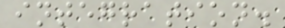integration.
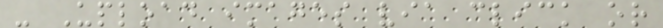- Upload images via click or
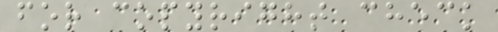for copyright check
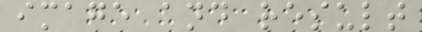image and result
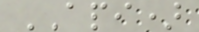API)
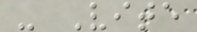- Vite
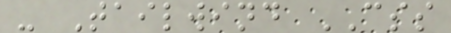- Tailwind CSS
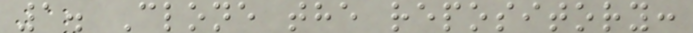1. Clone the repository:
